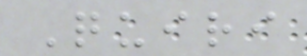Quiri
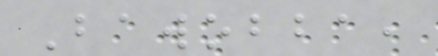Bawobba,
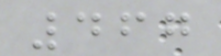467
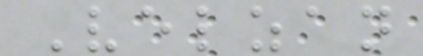Velzan
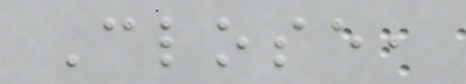Close,
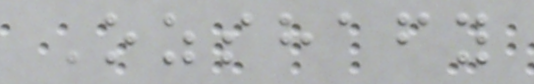Ozshafy
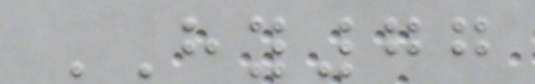HY77
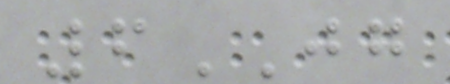6JG
